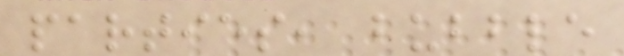parties, bubble
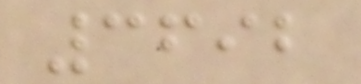3692
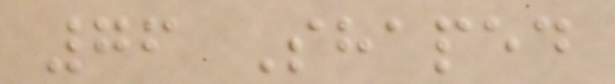76 Shaped
